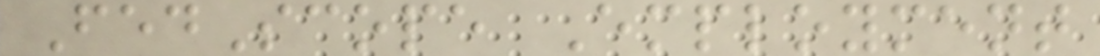FedScope Employment
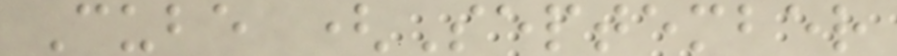Cube (September
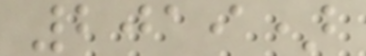2019)
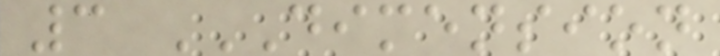3 DIMENSION
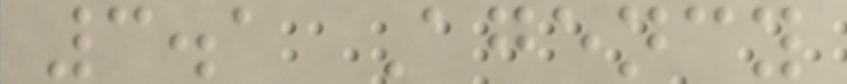3.1 Agency
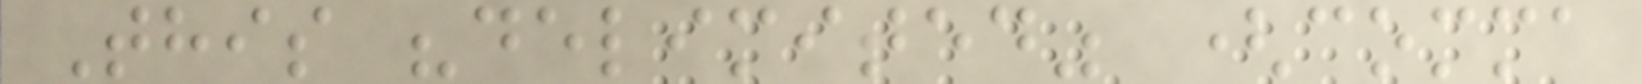This "delimited" (comma
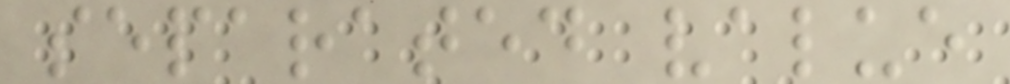separated value
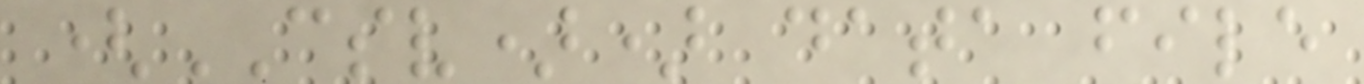(CSV)) data file
